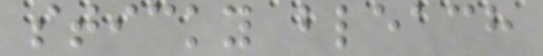sticky bleach
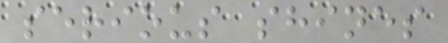serious shines
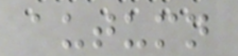autumn
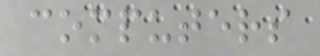computers
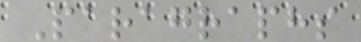Paragraphs
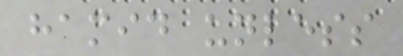hamid unless
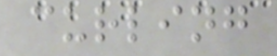curling
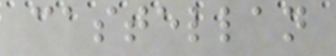castellan
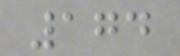174
